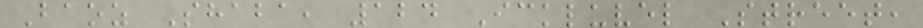Baoz Shaba, 124 Ickluvel Street,
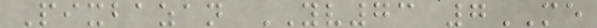Pixbazan YV73 7ME
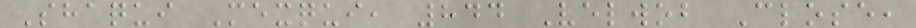Shaqui Mexqui, 844 Velwob Close,
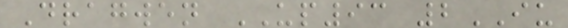Dragwen UP93 2IU
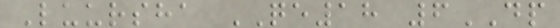Luursha QE18 6DP
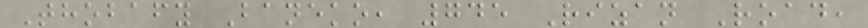Thobafy Baneko, 745 Rizan Road,
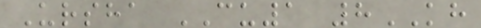Ursha CU1 8KH
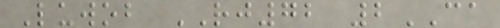Luwob RJ72 2CA
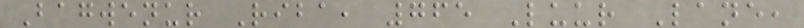Bagwenur Riba, 765 Luur Lane,
